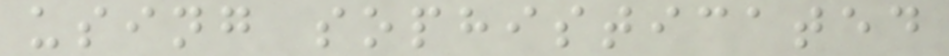using sophisticated
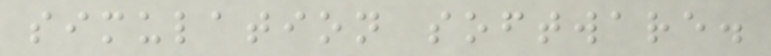simulation software.
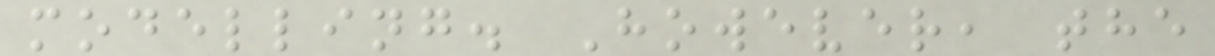modelling. However, the
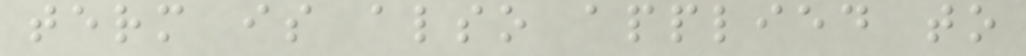term is also applied to
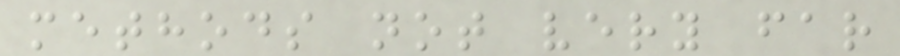methods not very far
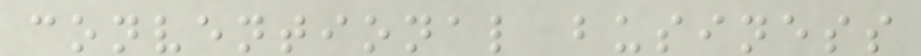conventional business
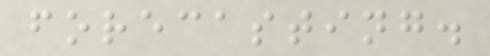forecasting.
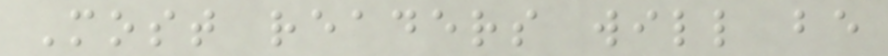Most readers will be
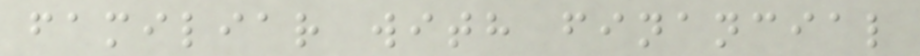familiar with financial
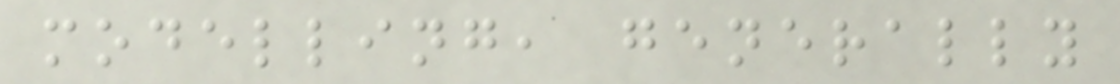modelling, generally
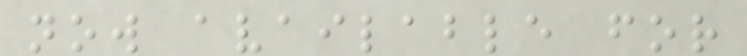now available for
